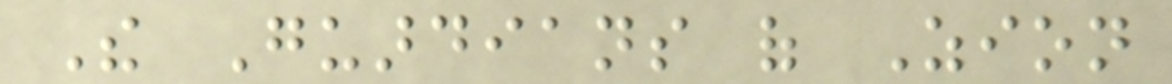The Guardians of Zion
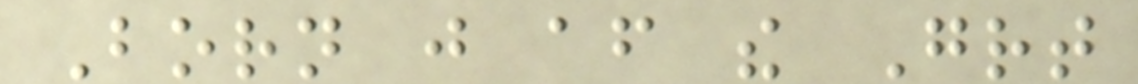Born just after the Great
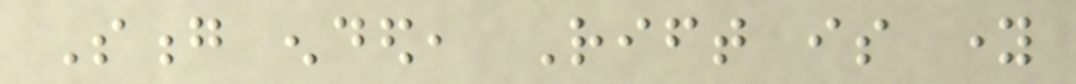Song ended, Rift is young
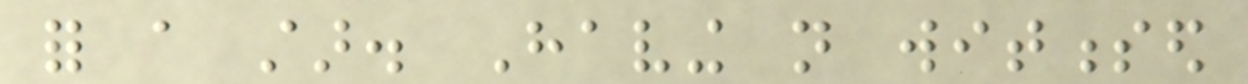for a star. Having not witnessed
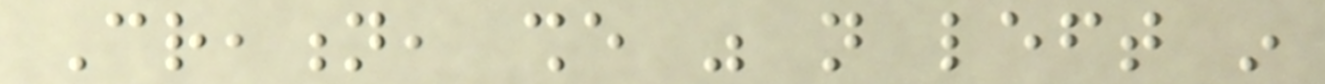Creation, she was not left in
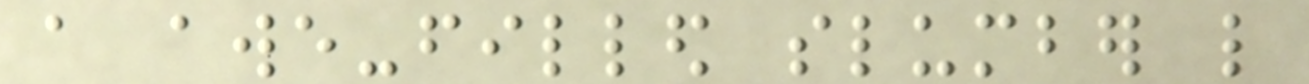a awe-filled slumber like
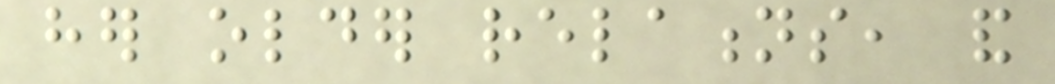her older relations, and
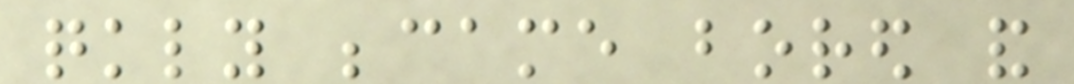quickly became bored and
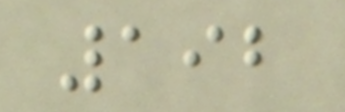192
